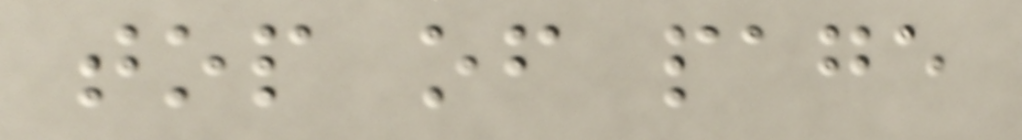top of page
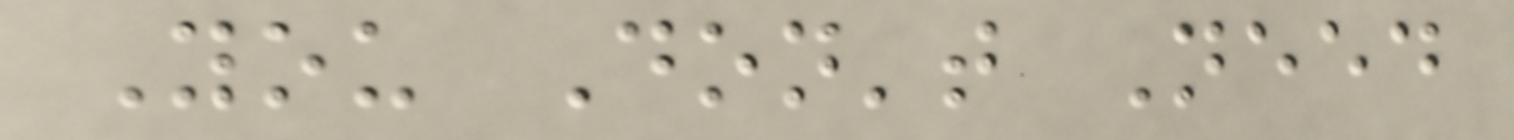You Don't Need
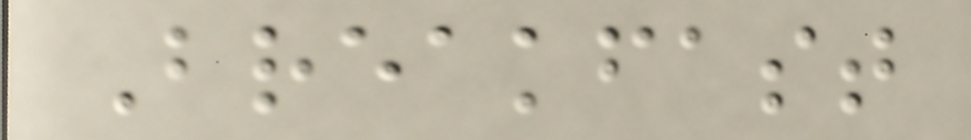Breakfast
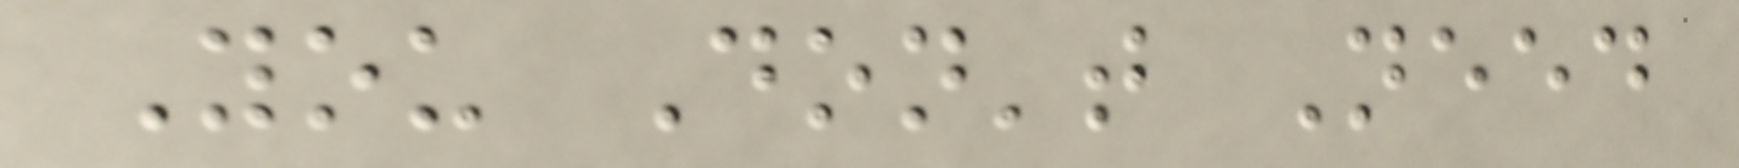You Don't Need
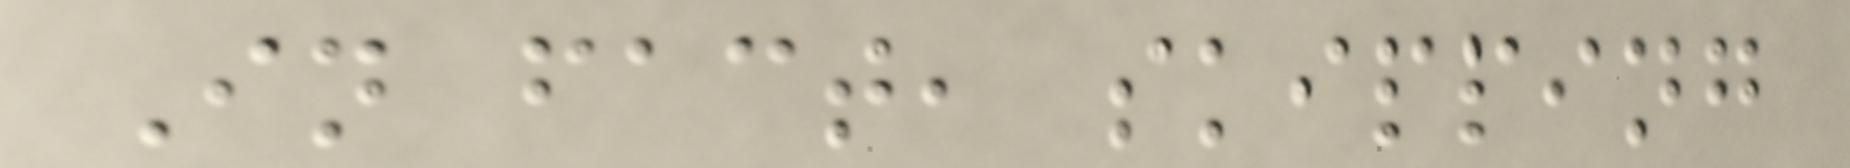In fact, skipping
